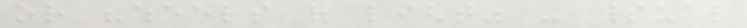or "wheels of light" - spiritual
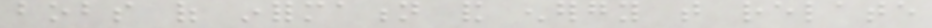bobs of information and energy that relate
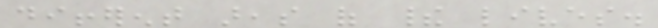different areas of their lives.
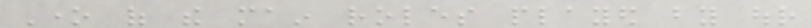One of the main roles played by our
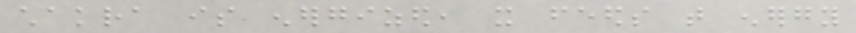chakra is energized, it feeds that energy
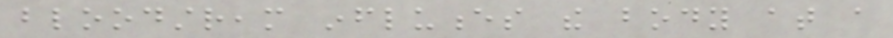bloodstream influences the body at a
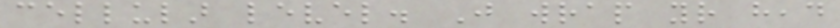cellular level. Just wrap your head
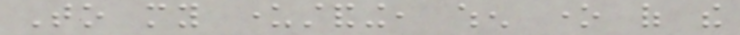To my understanding, when one of the
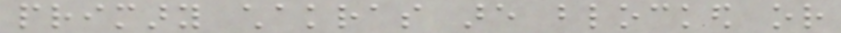primary chakras are blocked or
